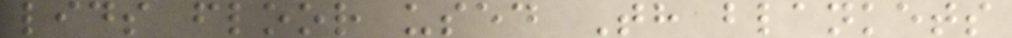lids floor used Th blankets
